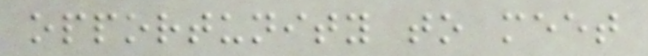opportunity to meet
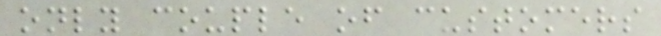only couple of customers
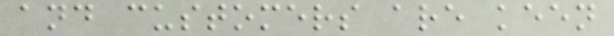and customers are keen
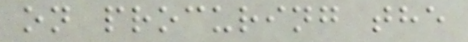on procuring the
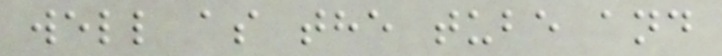well as the tube and
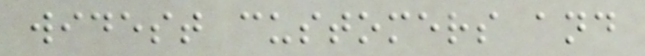widest customers and
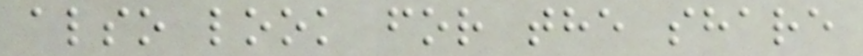also look for the share
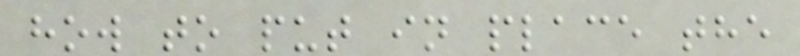how to put in place the
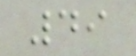49
